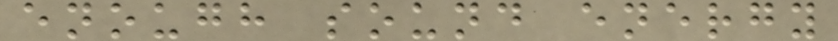enough sound energy
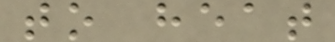to heat
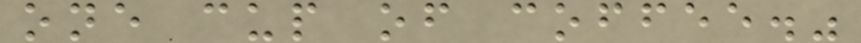one cup of coffee."
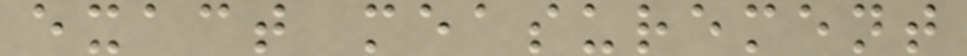exact measurement
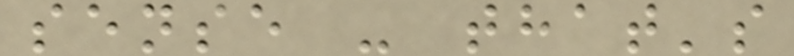sense - that's
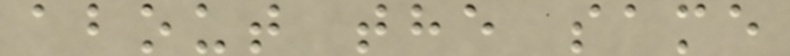about the same
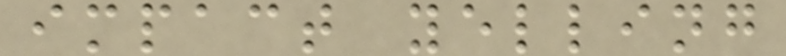impact yelling
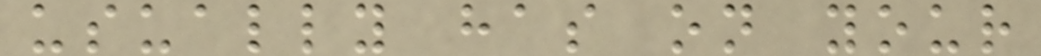usually has on your
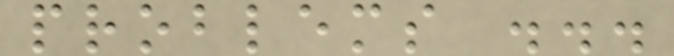problems ...
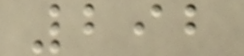292
